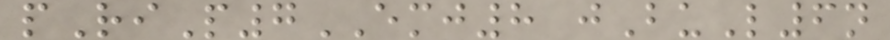pRiP7EMJ8 jBuL6n
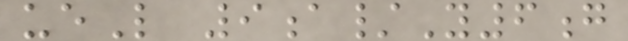ueL 9a/Y6g
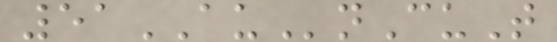51AUnCuT
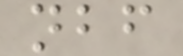nbf
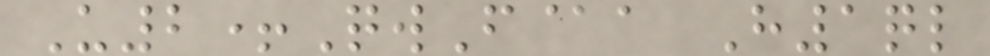U2+QwF@a H1ql
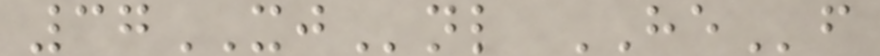37XJnl HEf
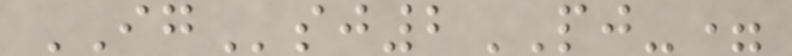IGsj2PJ-=
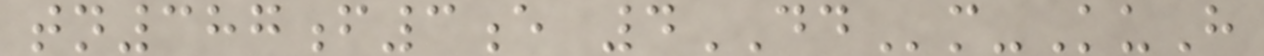tn387f3e 4DDm-KuH
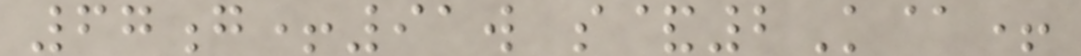67g+91w s&2K@+
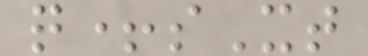q+sXt
